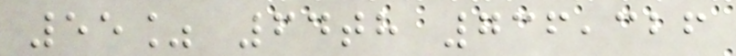55% 64th 736,326
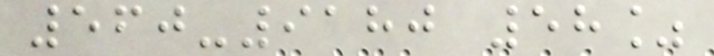560-9180 58%
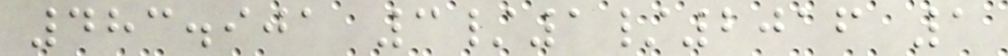483.901 3/1/2016 1
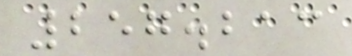257.213
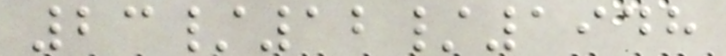23/12/1948
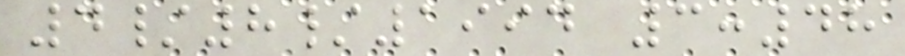4/8/1994 3:48
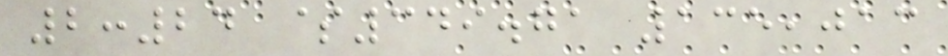2:24 $349.71 135,013
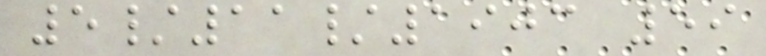5/11/1903 59
